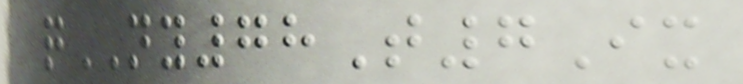qNY78T7Ix
